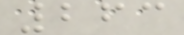263
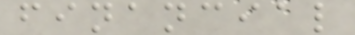financial
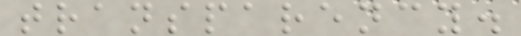transparency.
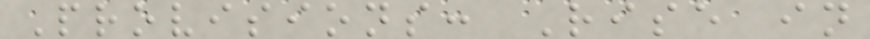Provisions: Rise in
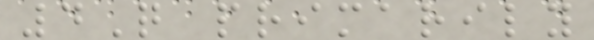4Q primarily
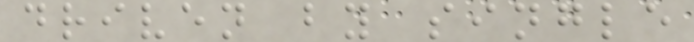driven by single
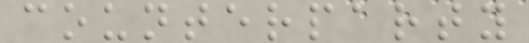counterparty
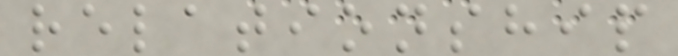relationship
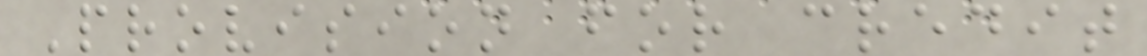Provision for credit
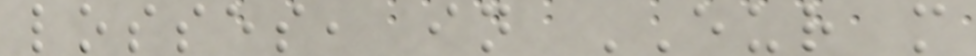losses, in EUR m
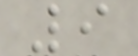9
